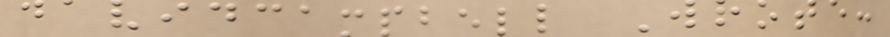davidcampbell Wrote:
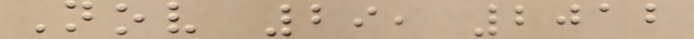Nov 29, 2012
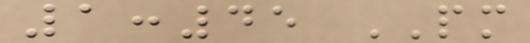1:45 PM
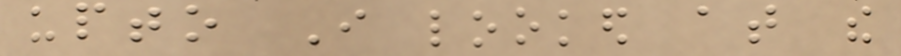upto I looked at the
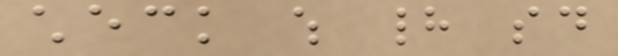check which had said
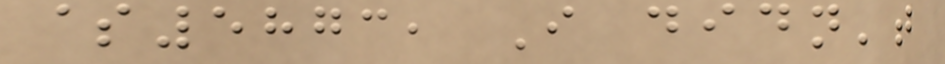$5873, I didn't
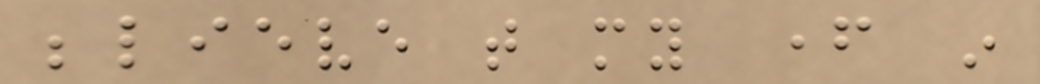believe that my father in
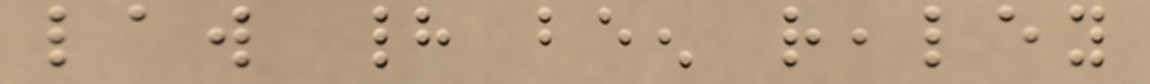law had been realey
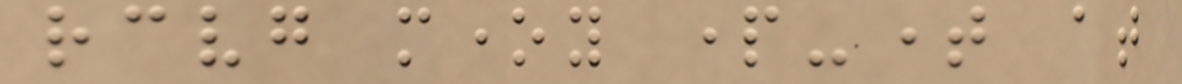receiving money part-time at
